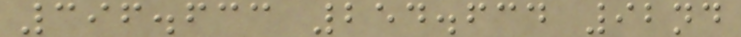396.633 254.634 92nd
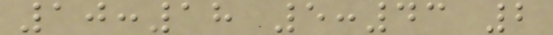10:18 5:43 2
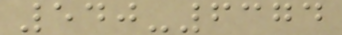540-6374
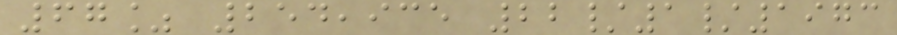67% 254,935 22/1/1973
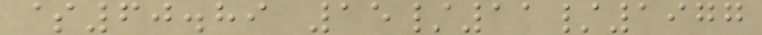$60.89 15/11/1977
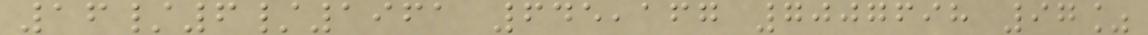16/6/1961 645,167 7007698 97%
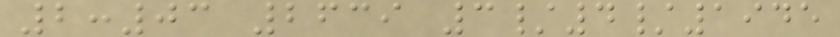2:03 2639 3/4/1945
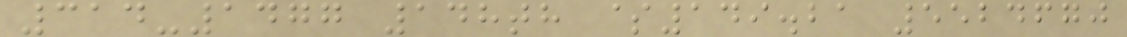314-1477 148th $149.21 5524670
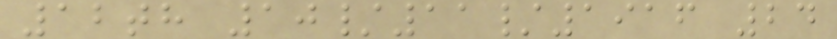12th 10/11/1916 24
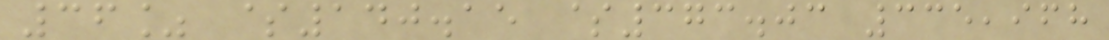36% $140.15 $373.03 335,968
